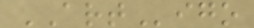ARTigo
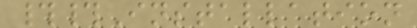##Installation
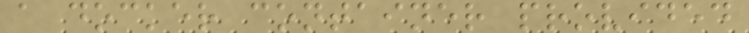a docker container provided
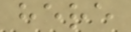here
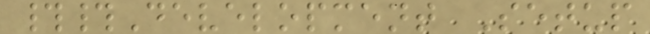##Development Setup
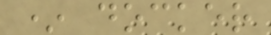* docker
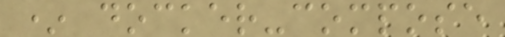* docker-compose
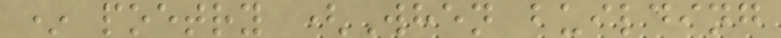* poetry (When building
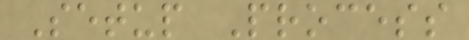Setup Process
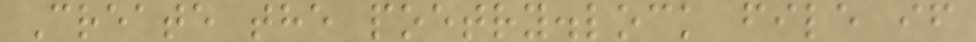Create the poetry.lock file if
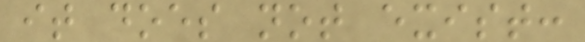it does not exist:
